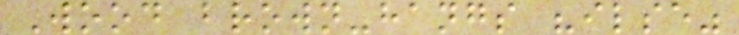Wood brown-hangs "ilse"
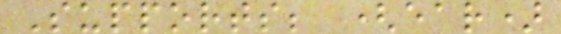Supports; (ear)
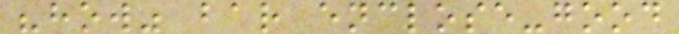"how" bar enclose-good
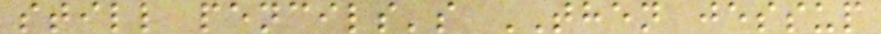still pencils's THEN jessup
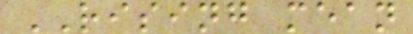RISING mean
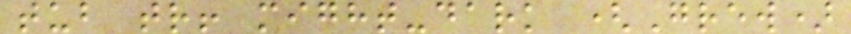tub tr! might-dark (Grew)
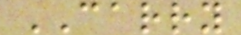CARRY
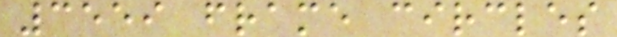3559 frame circles
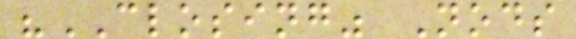"CLOSING" Nods
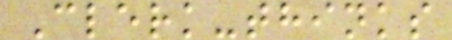Clerk-thinks
